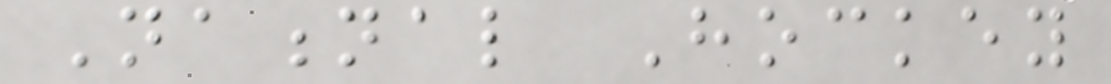National Hockey
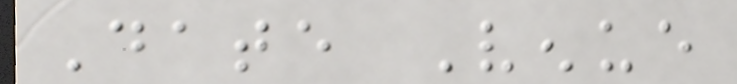Date Venue
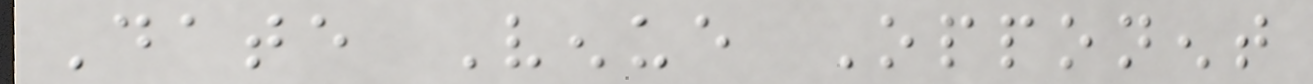Date Venue Opponent
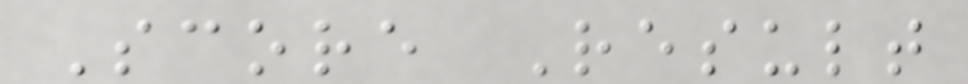Score Result
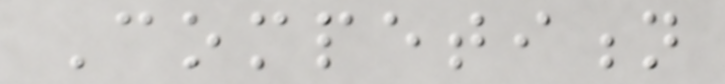Competition
